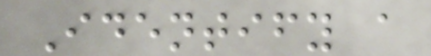Identify a
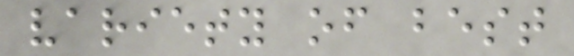variety of best
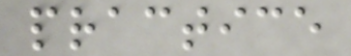practice
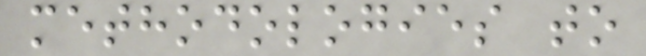methodologies to
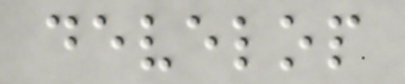develop
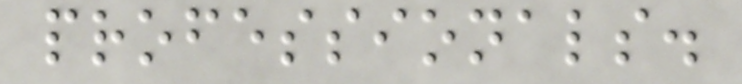professionals.
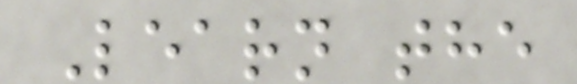Learn the
